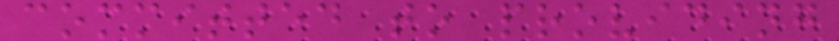committed to providing
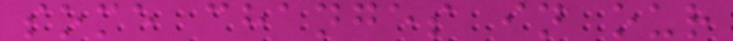some changes in our
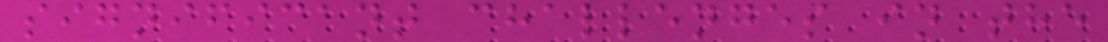significant challenges in the
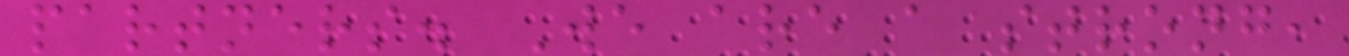partners. We are a strong,
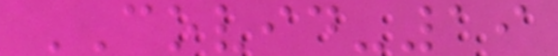COVID-19
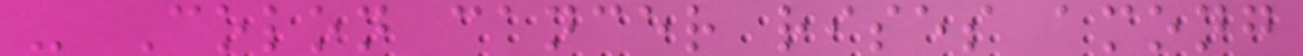- Colon cancer rises among
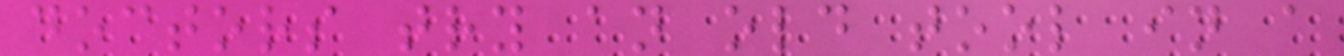doctors try an old tool in a
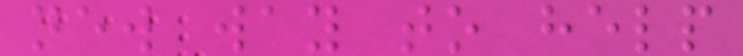new way to help
